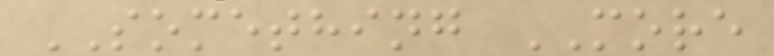SOMETHING MORE
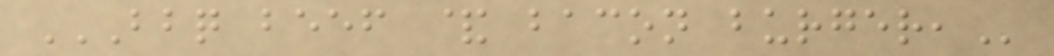BBQ BEEF & BACON BURGER,
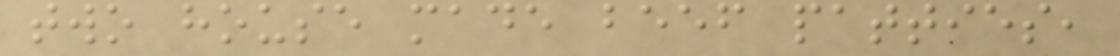two house made beef patties,
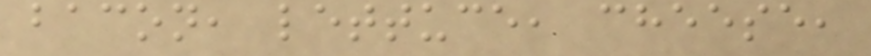bacon, lettuce, cheese,
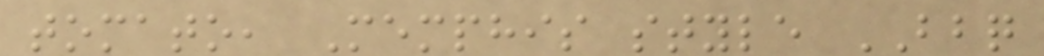tomato, Memphis style BBQ
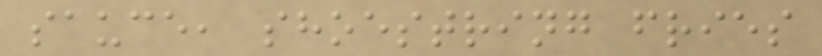sauce, shoestring fries
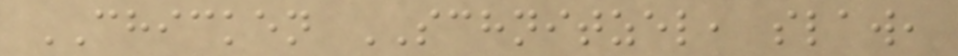CHICKEN SCHNITZEL, slaw,
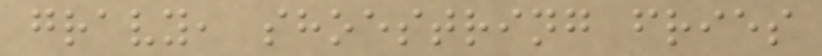gravy, shoestring fries
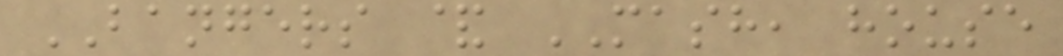BANGERS & MASH, house
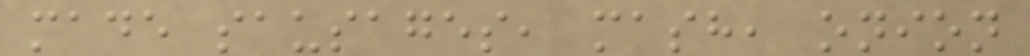made sausages, mash, onion
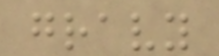gravy
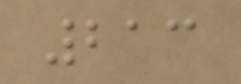213
